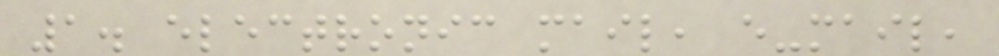1. electronic mail, e-mail,
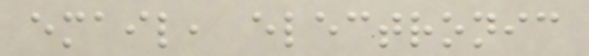email, electronic
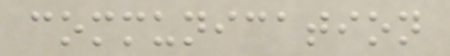communication
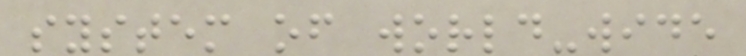system of world-wide
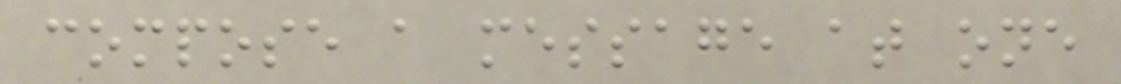compose a message at one
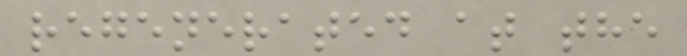regenerated at the
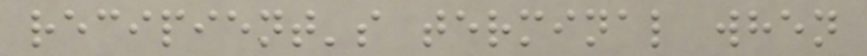recipient's terminal when
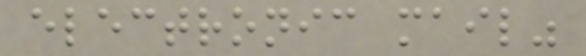electronic mail"
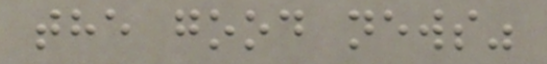the good news"
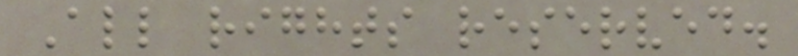All rights reserved.
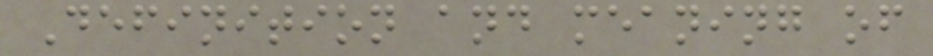Definition and meaning of
